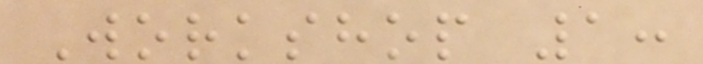Workshop 1:
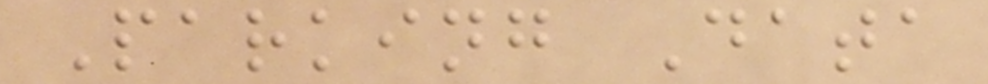Parking Data
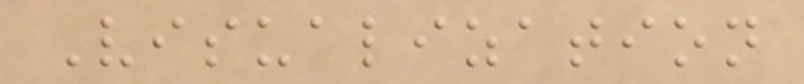Visualization
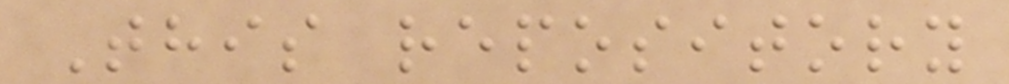This repository
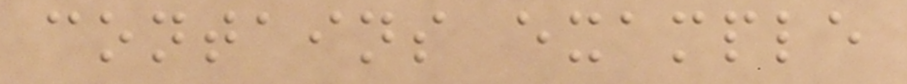contains example
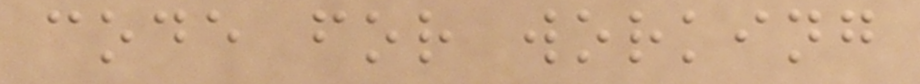code for working
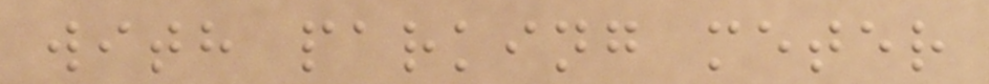with parking meter
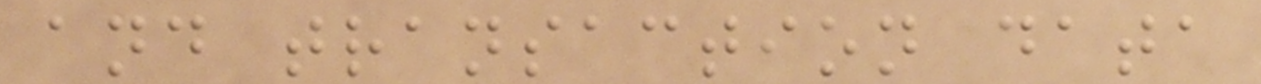and transaction data
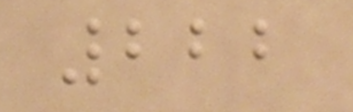222
